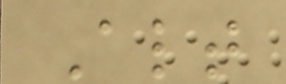Alt
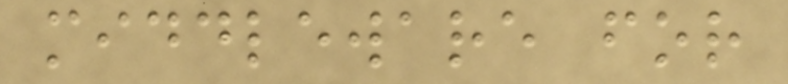middleware for
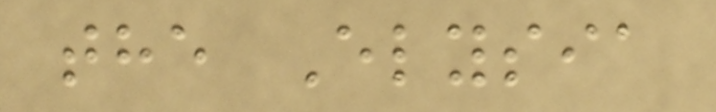the Elysia
